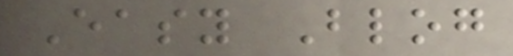Easy Blog
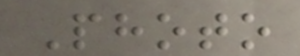Photo
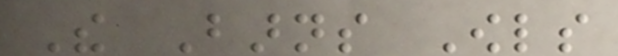The Barns Owls
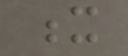x
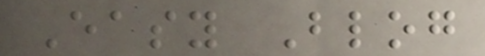Easy Blog
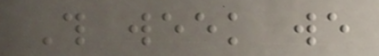This week we
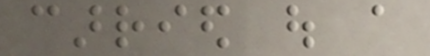carried out a
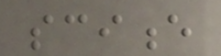science
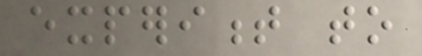experiment to
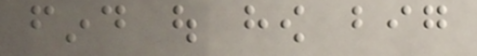find out how big
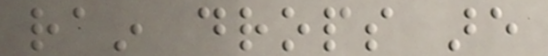rain drops are
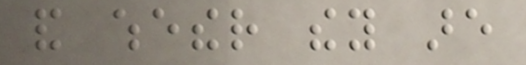and whether they are
